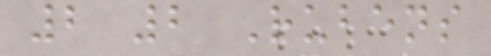2 2 Rubens
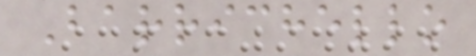Barrichello
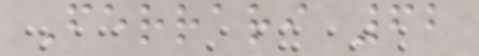Ferrari 62
